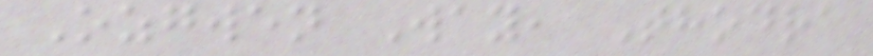Ozgwen Way, Thodra
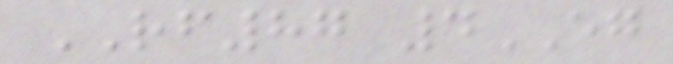RF87 4EG
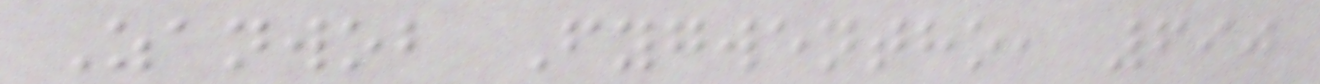Zanwob Fygwentho, 690
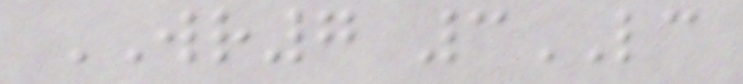WR7 3LC
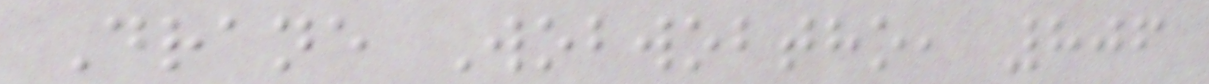Drane Wobwobtho, 806
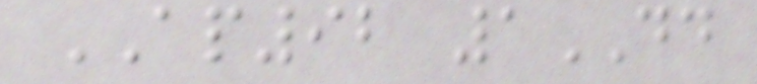AP92 1DD
